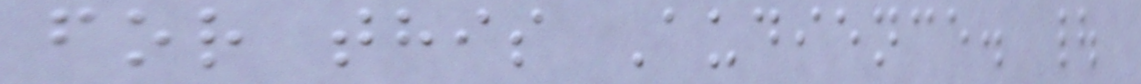for this Audience. |
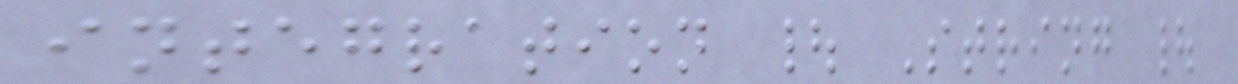integration | String |
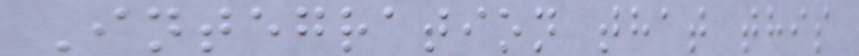Integration that this
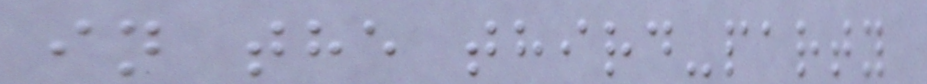in the third-party
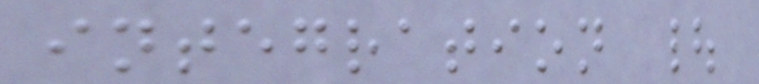integration |
